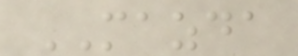MAZDA
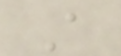A
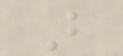B
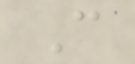C
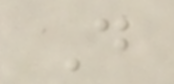D
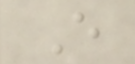E
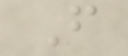F
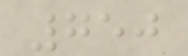750
